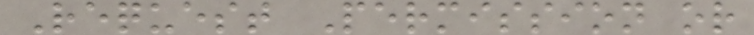Request Permission or
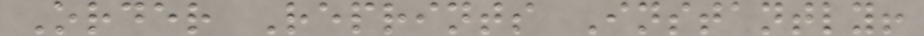Order Reprints Instantly!
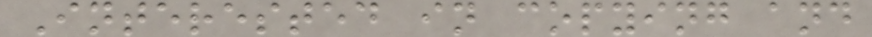Interested in copying and
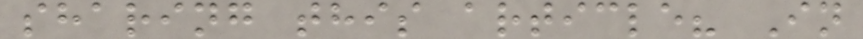sharing this article? In
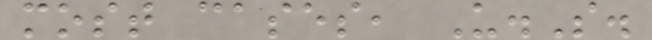most cases, U.S.
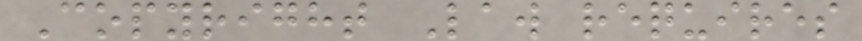Copyright Law requires
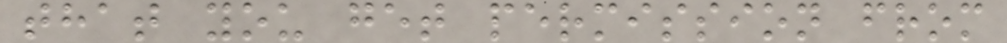that you get permission from
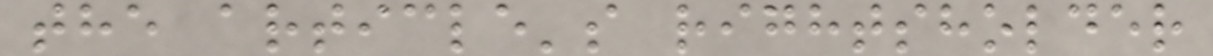the article's rightsholder
